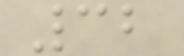32
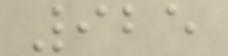925
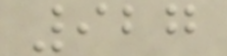927
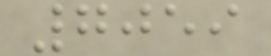7059
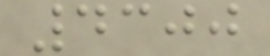4300
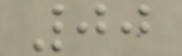00
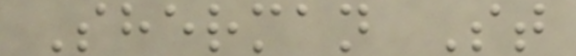Sherman St
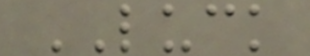LUCK
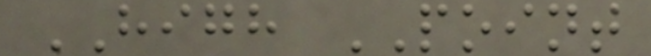HIGH POINT
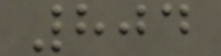804
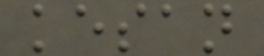kesan
